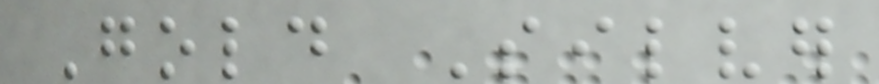Gold Silver
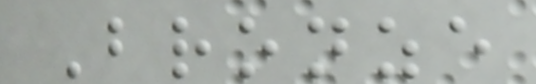Bronze
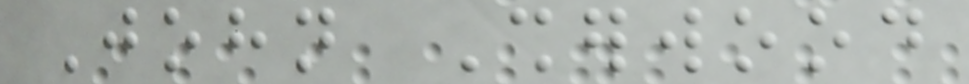John Sherwood
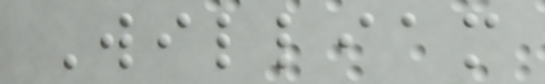William
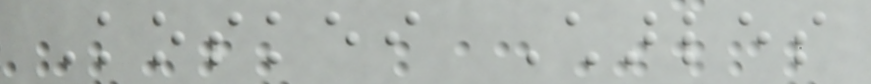Koskei Charles
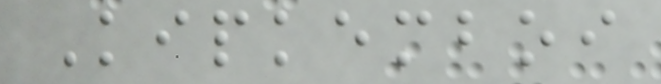Kipkemboi
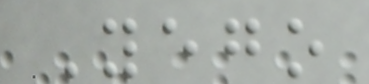Yego
